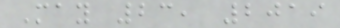May 23, 2019
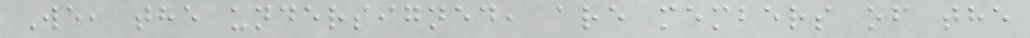We, the undersigned, are members of the
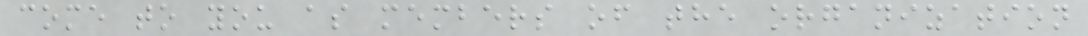come to you as members of the organization
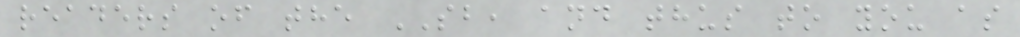readers of the SB, and thus to you as
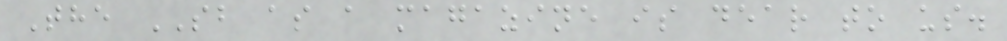The SB as a magazine is dear to us.
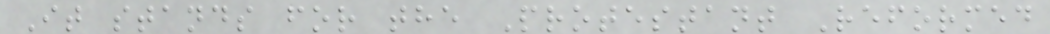It stands for the Protestant Reformed
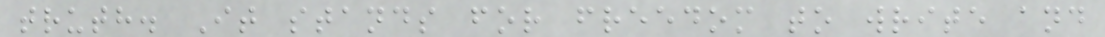truth. It stands for freedom to write and
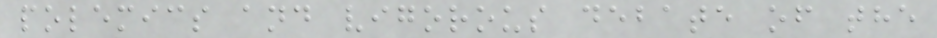polemics and vigorous debate of the
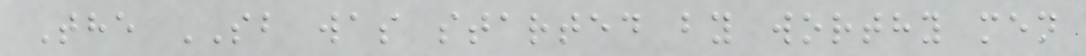The SB was started by worthy men
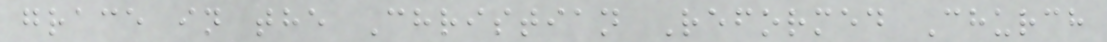grace in the Christian Reformed Church
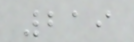219
